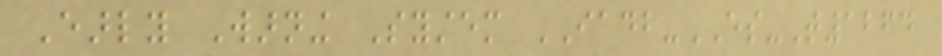Early Warning System IADB-ES-T1264
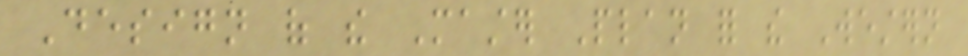Design of the Master Plan for the Western
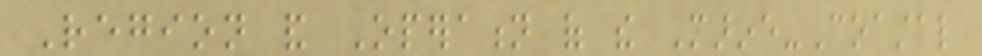Region and Operation of the Marine-Coastal
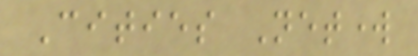Cities Network
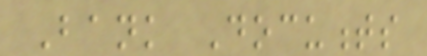Bank Documents
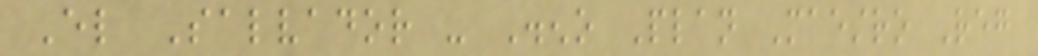El Salvador - Diseno Plan Maestro Reg
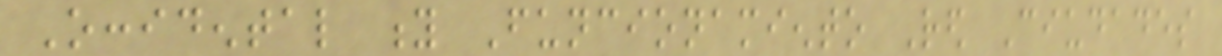Occidental y Funcionamiento Red Ciudades
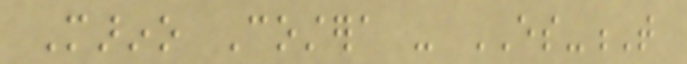Marino Costera - ES-T
